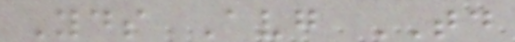Yds Avg TD
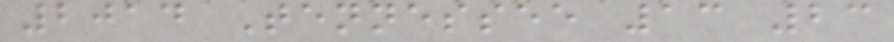2014 Tennessee 13 23
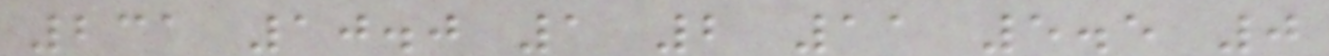231 10.0 1 2 11 5.5 0
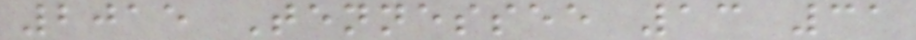2015 Tennessee 13 31
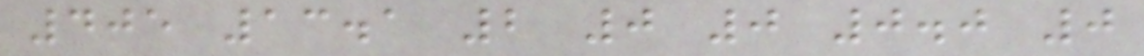405 13.1 2 0 0 0.0 0
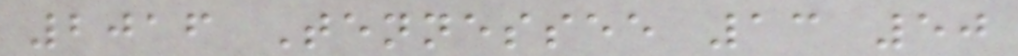2016 Tennessee 13 50
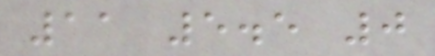11 5.5 0
